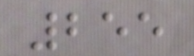255
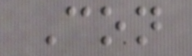Con
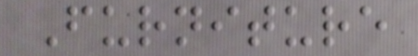Furniture
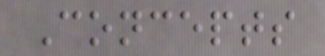Concepts
